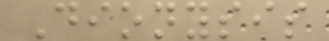Dionysis
